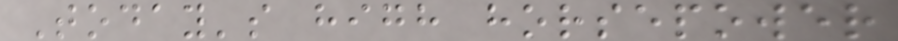Today's high horsepower
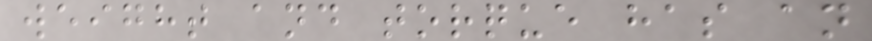weight and torque has an
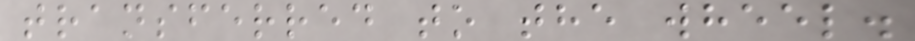transferred to the wheel.
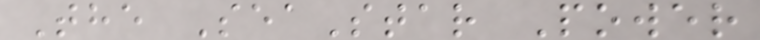The SeaStar Power
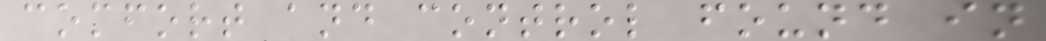comfort and control found in
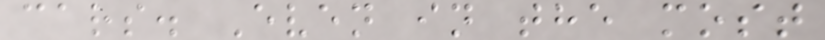cars. Even in the most
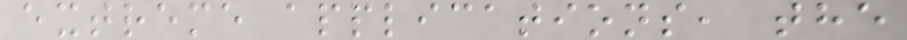extreme applications, the
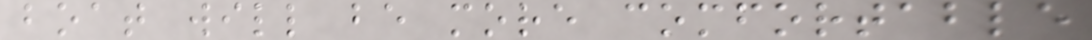boat will be more comfortable
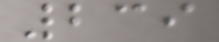239
